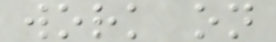work on
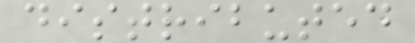distributed
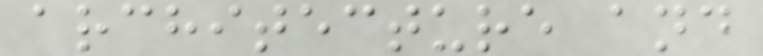architecture and
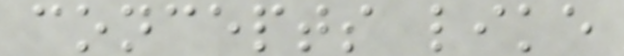concepts like
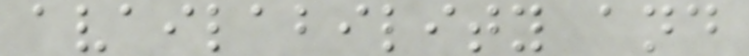availability and
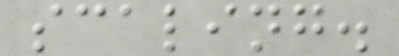scaling.
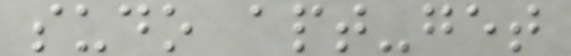sudo apt-get
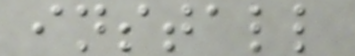install
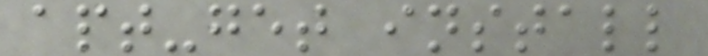apt-get install
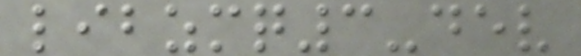libzmq3-dev
